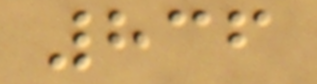836
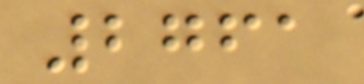2761
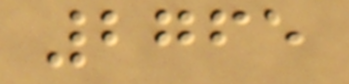2765
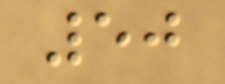50
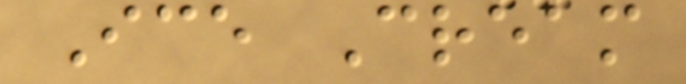Ice Cream
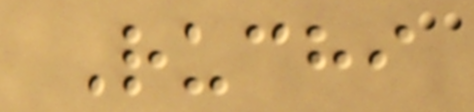Ruchi
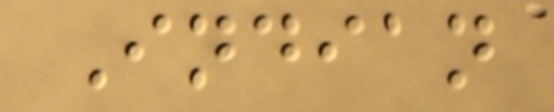Indian
